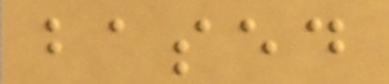based
